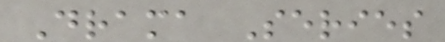Drama Series
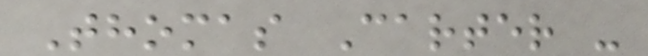Thomas Carter -
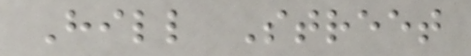Hill Street
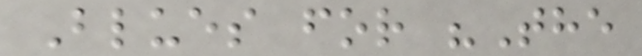Blues for "The
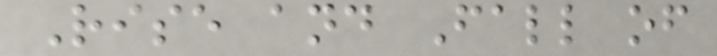Rise and Fall of
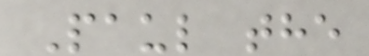Paul the
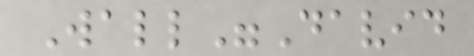Wall"David
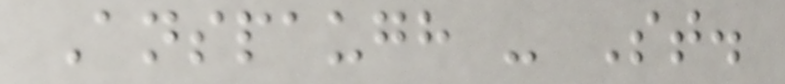Anspaugh - St.
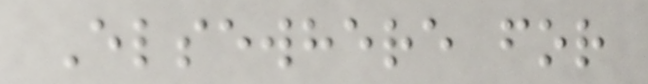Elsewhere for
